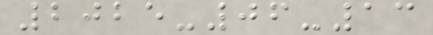2025-06-13
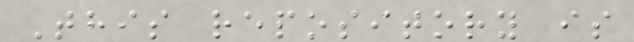This repository is
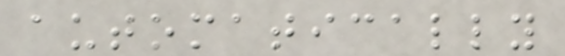automatically
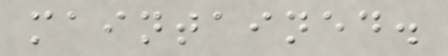maintained.
